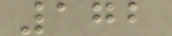172
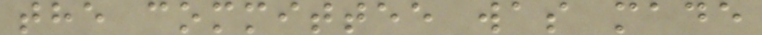the committee was made
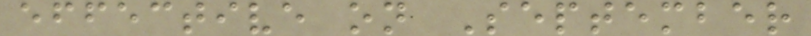effective on September
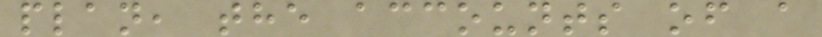plan, the accounts of a
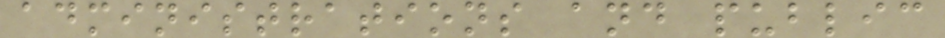administrations and public
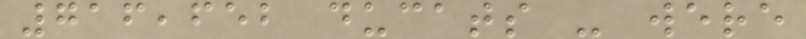716,652 ducats - were
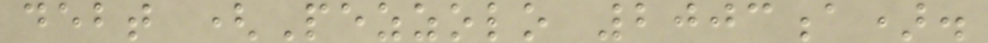debt (Pezzolo 2003a).
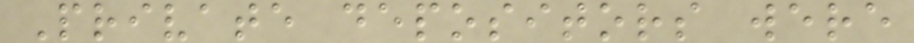Private depositors were
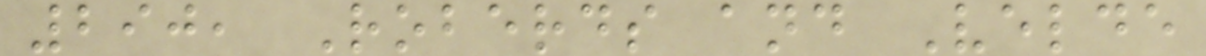290, Roberds and Velde
